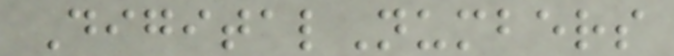DigitalNumbers
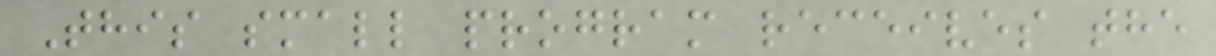This small program receives the
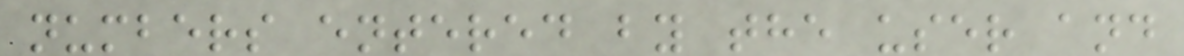numbers entered by the user and
